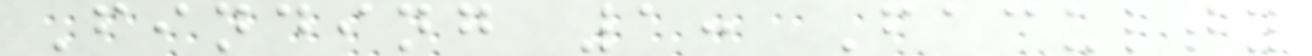Finding 1: Faculty
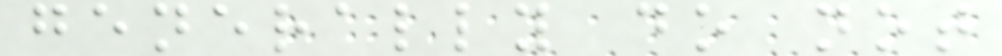generally do not
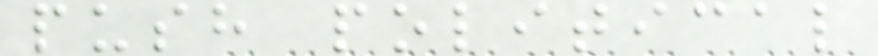push political
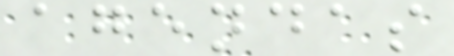agendas
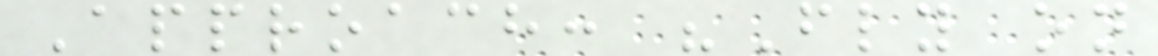Approach: "Fly on
